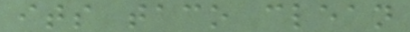its taco clean
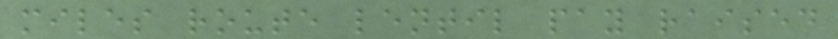miles route lentil pay raised
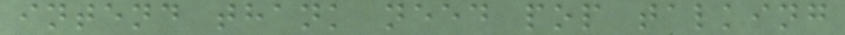intend thank need pop talking
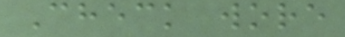Check wore
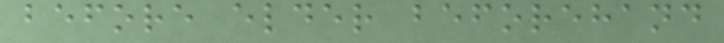before elder beforehand
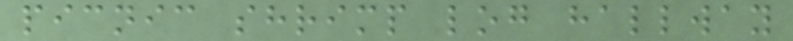picnic shrimp log hallway
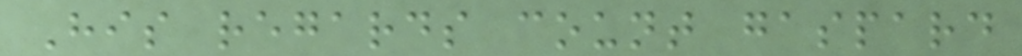His regards count gaspard
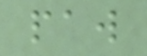paw
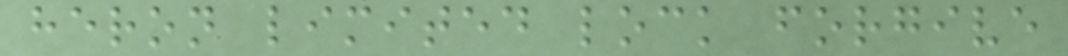heron limited lock forgive
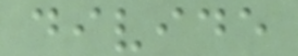divide
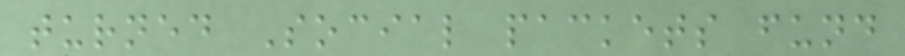turned Social packets fund
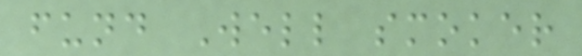fund Well smoker
